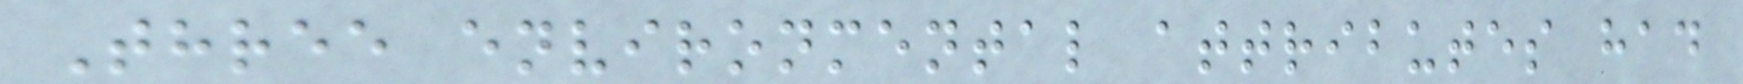Three environmental attributes had
